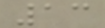13
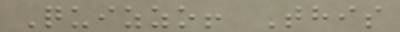Quizzo! This
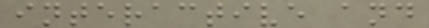interactive and
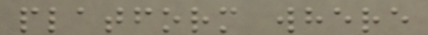platform where
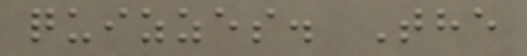quizzes. The
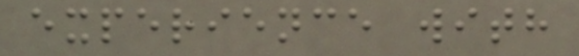experience with
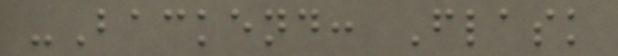-Backend: Flask
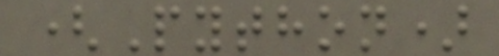(Python)
